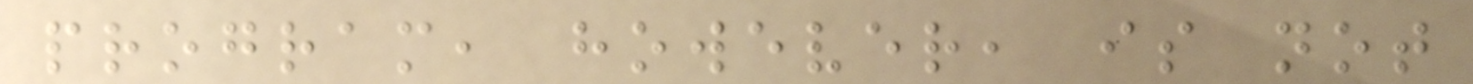program, however, is not
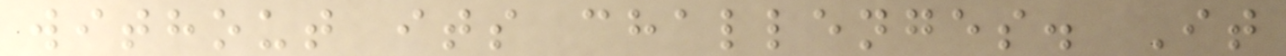without its challenges. It
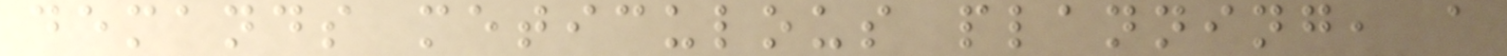demands meticulous planning, a
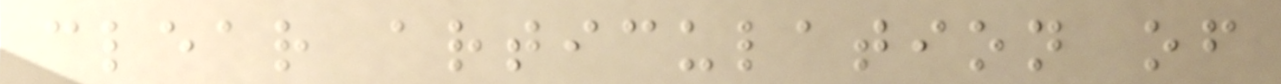clear articulation of
